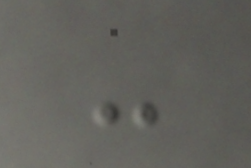-
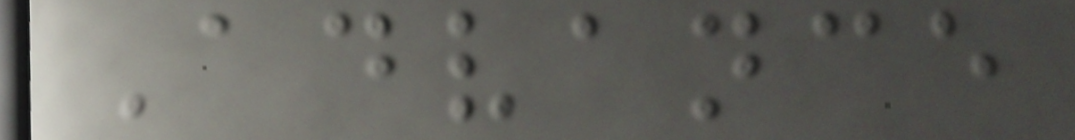Advance
